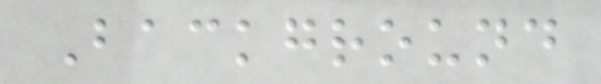Background
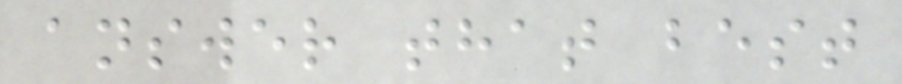answer that best
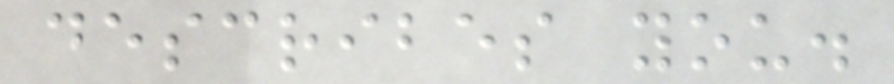describes you.
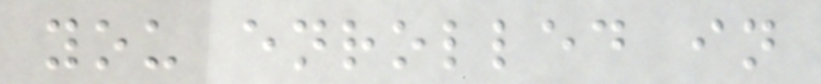you enrolled in
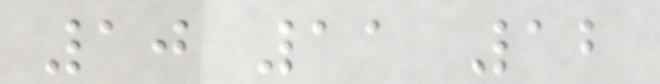10 11 12
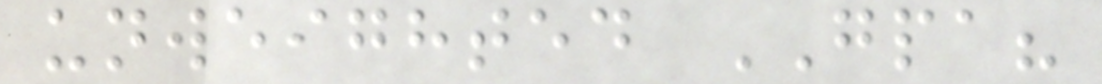unweighted GPA?
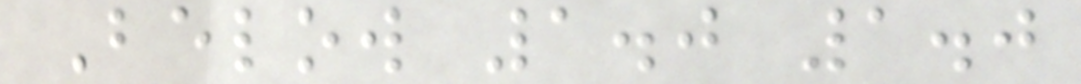Below 1.0 1.0
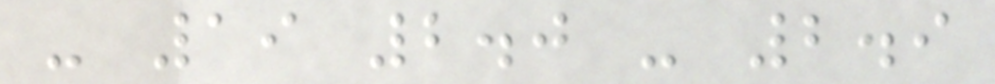- 19 2.0 - 2.9
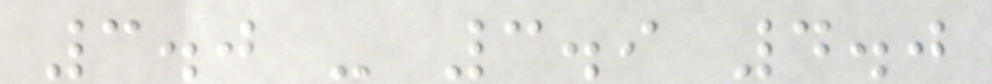3.0 - 3.9 4.0
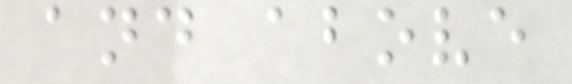and above
